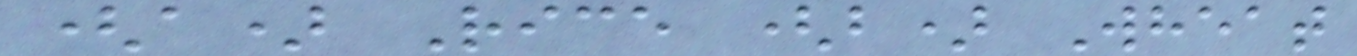(a) Rice (b) Wheat
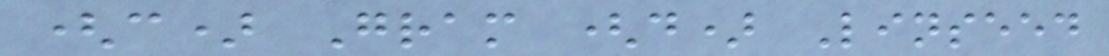(c) Gram (d) Linseed
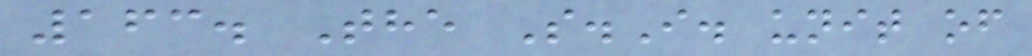163. The S.I. unit of
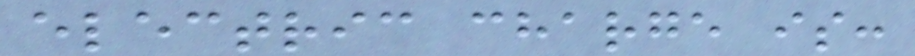electric charge is:
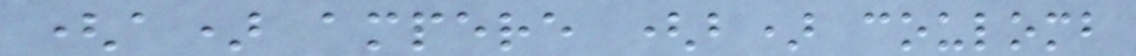(a) ampere (b) coulomb
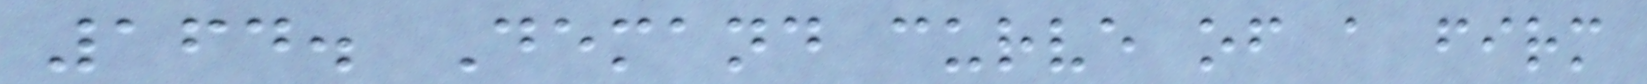164. Demand curve of a firm
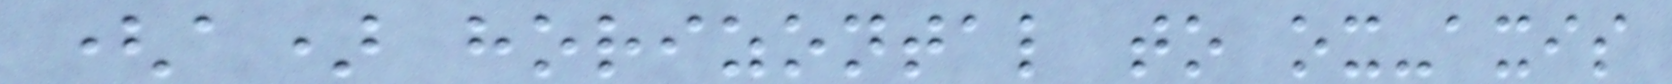(a) horizontal to ox-axis
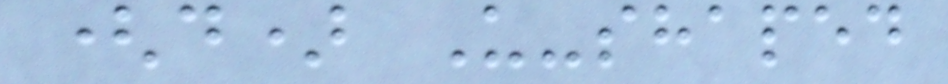(d) U-shaped
